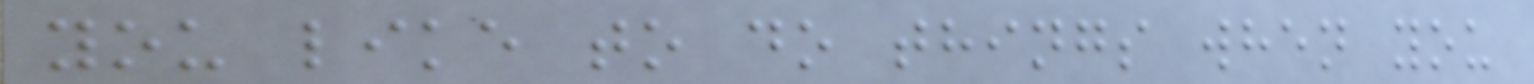you like to do things when you
